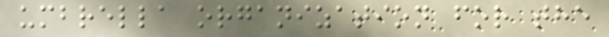umbrella organization for the
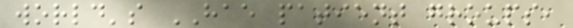world's HAE patient groups,
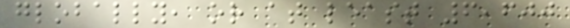globally, or at least 6,600
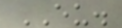EU.
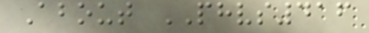About PHVS416
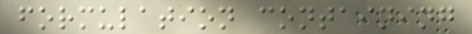formulation containing
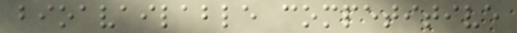bioavailable competitive
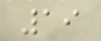19
